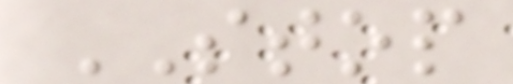STOP
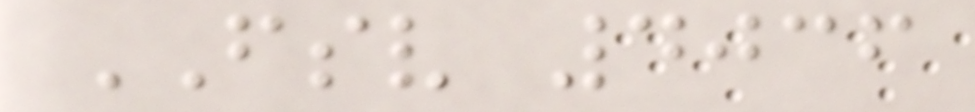FSV 4036
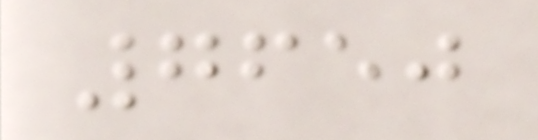7650
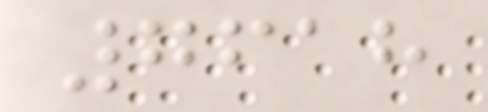7618
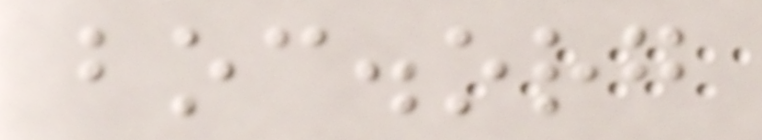boc.org
